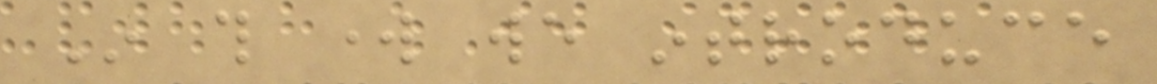In this work we introduce
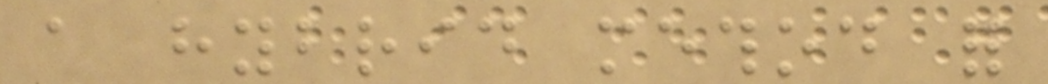a hybrid method for
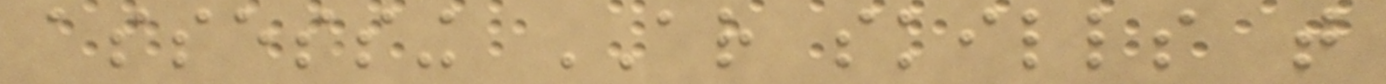assessing AR skills that
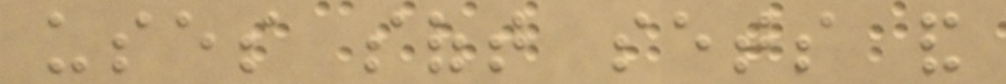uses soft sets and
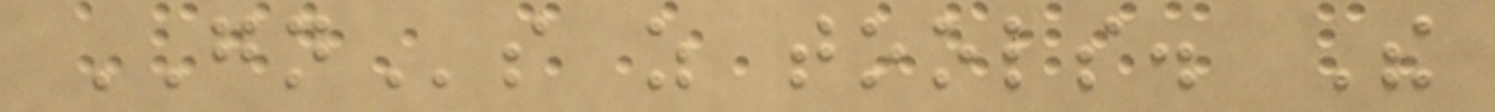GNs as tools. The
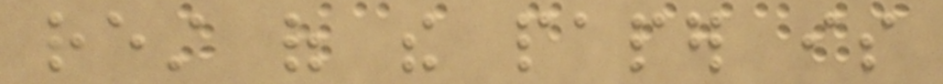rest of the paper is
